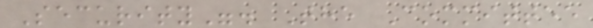Security". The Committee
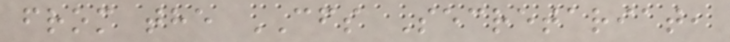from the CFS Secretariat,
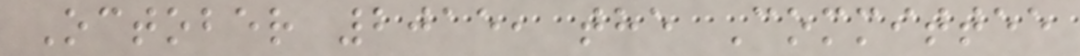October 2015, the Committee
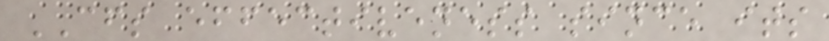CFS effectiveness since its
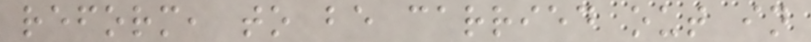reform, to be carried out in
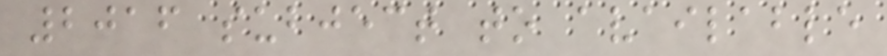2016 subject to available
